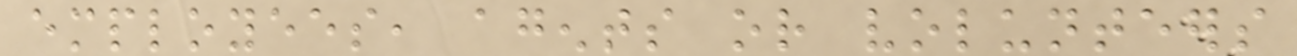employees, agents or volunteers
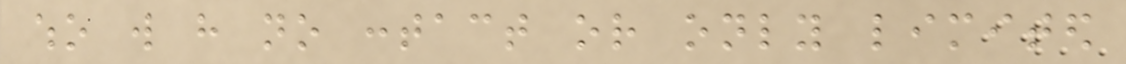who will have no contact or only limited
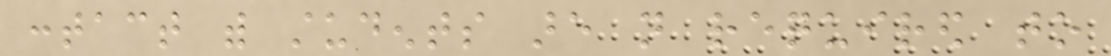contact with students are not required to
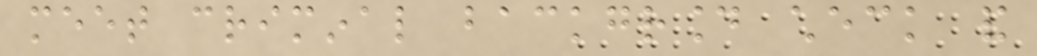meet criminal background check and
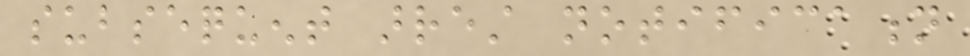subsequent arrest notification
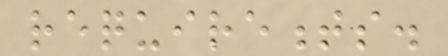requirements.
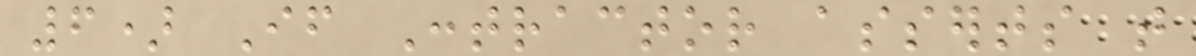6) If Contractor asserts that
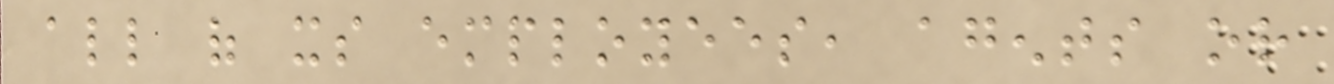all of its employees, agents or
